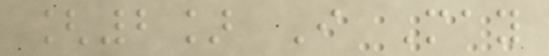[2] I May
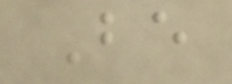Be
